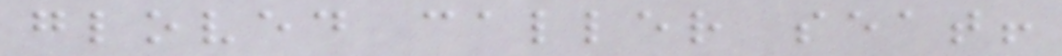gloved caller seat!
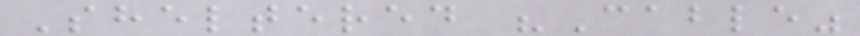Sheltered "Cable"
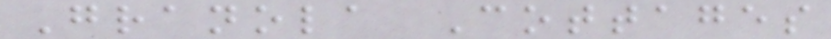Granola Cottages
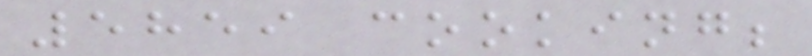5859 cooking;
